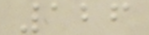126
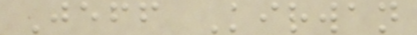Jeff Kirwan
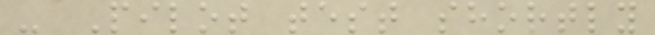- Pilot test shortly
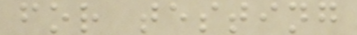for testing
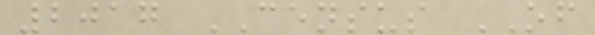2017 CENSUS OF
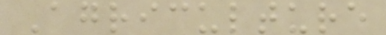Agriculture
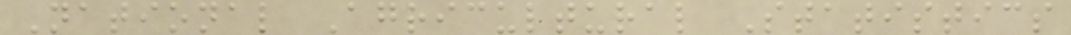National Agricultural Statistics
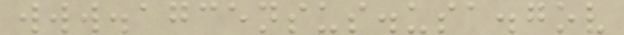www.agcensus.usa.gov
